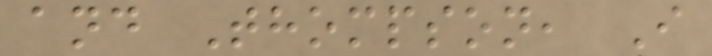and Thompson, I
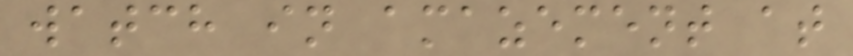watch in amazement at
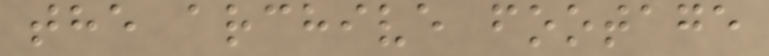the archive footage
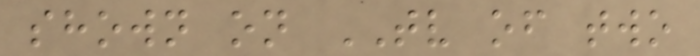shown on TV of two
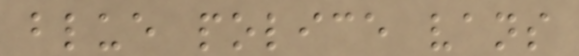blue police vans
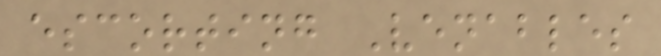escorting Venables
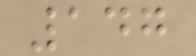147
